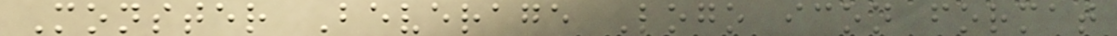Monster Beverage Logo icon format
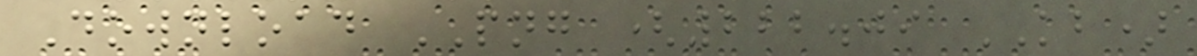Download PNG (222.09 KB)
